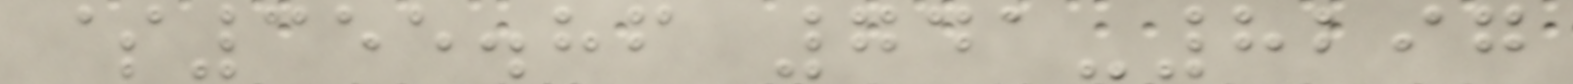$355.86 741-8297
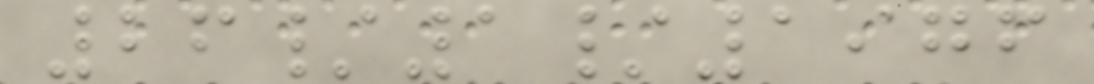26/1/1976
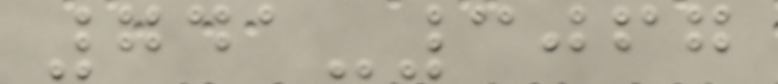741-3067
